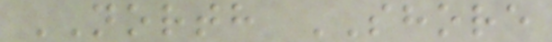NORTH SHORE
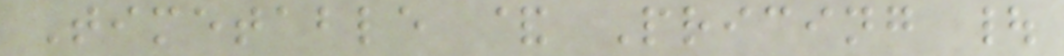Timetable & Pricing |
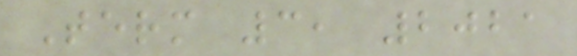Term 3, 2021
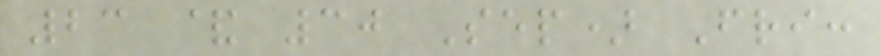23 & 30 Sep) Fri:
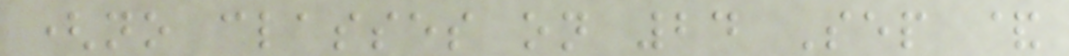(no classes on 24 Sep &
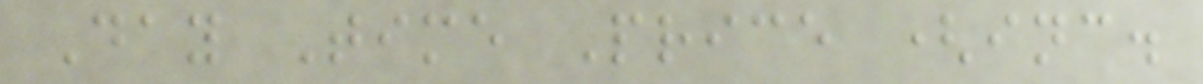Day Time Price (inc.
